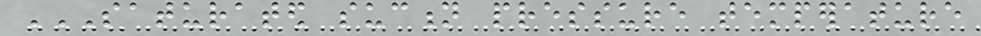SATURATED SUCTION PRESSURE TEMPERATURE
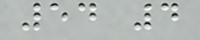54 4
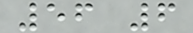56 6
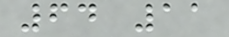64 11
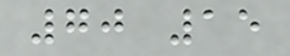70 15
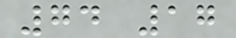74 17
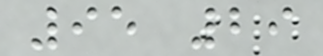95 29
